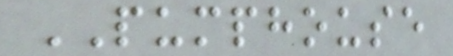PUMPHOUSE
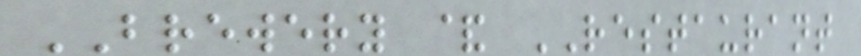BREWERY & RESTAURANT
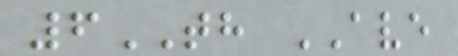6TH AVE
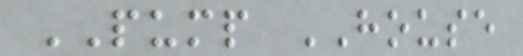PUMP HOUSE
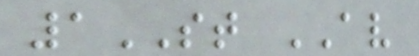1ST AV
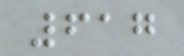617
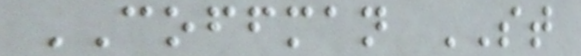COFFMAN ST
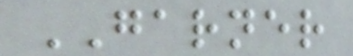GARNER
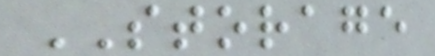STORAGE
